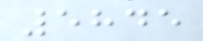5845
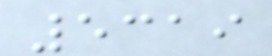5319
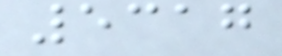5317
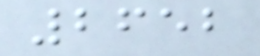2652
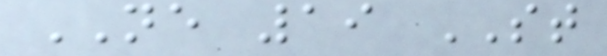NE 19 ST
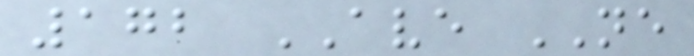172 AVE NE
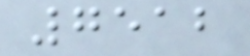7512
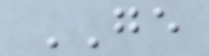GE
